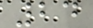24
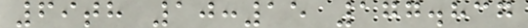69th 10:15 177.837
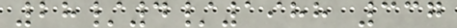28/4/1988 337
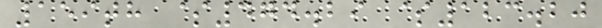159th $474.29 $123.20
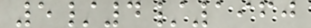5/4/1960
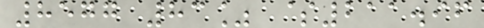8577 83% $211.96
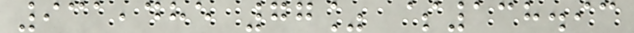931,485 77% $138.93
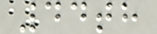44th
